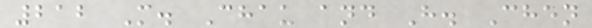212 M. Chau and H. Chen
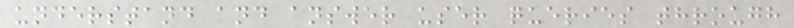understand and answer user queries through
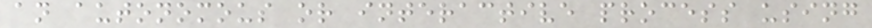an autonomous or interactive process using
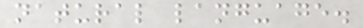natural language.
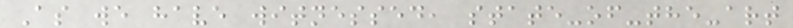As we have witnessed, state-of-the-art
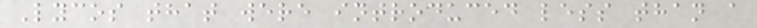Lycos that were introduced less than a
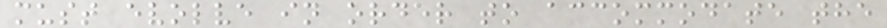must evolve in order to accommodate the
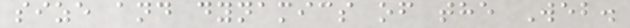size and dynamics of the Web.
